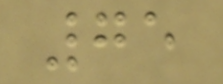75
